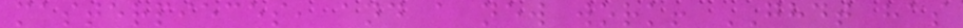masterpieces, and a new work! GHDT has
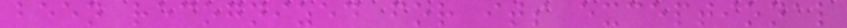been recognized for its exceptional
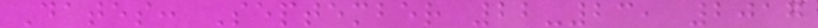Dates: September 22-23, 2017
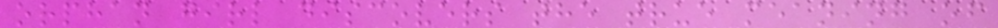orphan girl discovers the true meaning of
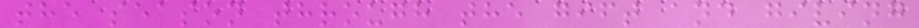the season through the gift and giving
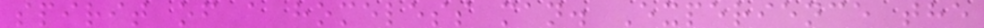spirit of a homeless man. Experience the
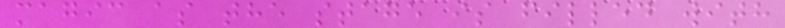magic as the stage is filled with
